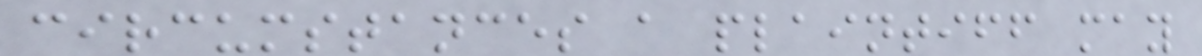circumstances a plaintiff may
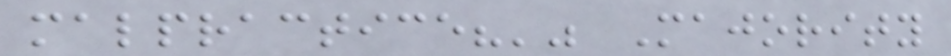malpractice?'" Majority
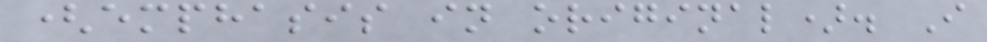(emphasis in original). I
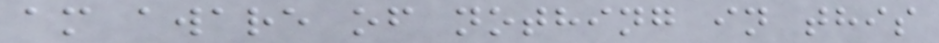am aware of nothing in this
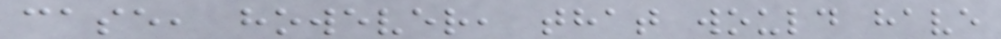case, however, that would have
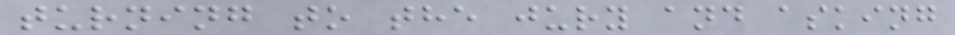turning to the jury and asking
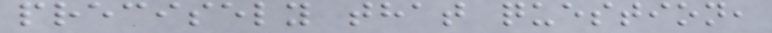precisely that question,
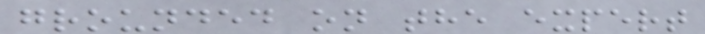grounded on the expert
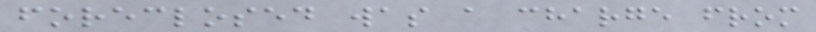foreclosed was a charge from
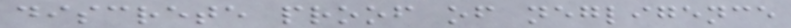discrete proof of negligence
